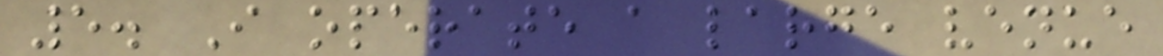5. I operate a large venue
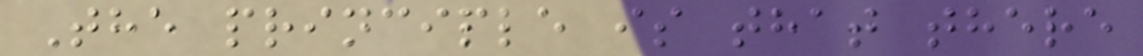The principle is that there
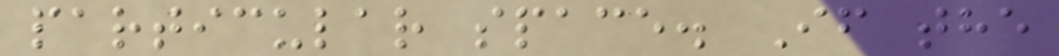particular space. If the
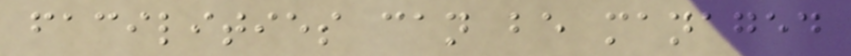facilities can be managed
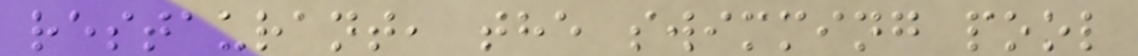restaurant, the swimming pool
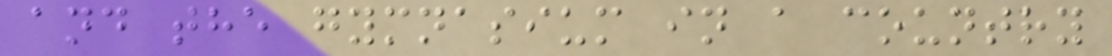and the gymnasium in a country
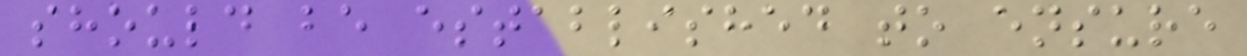should be established to ensure
